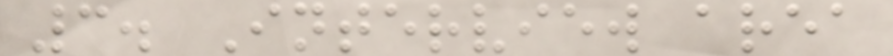3. Interview area
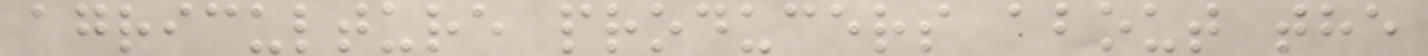agriculture producers about the
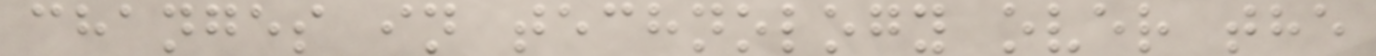changes in technology over the
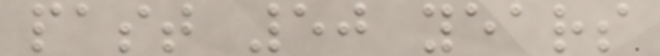past 50 years
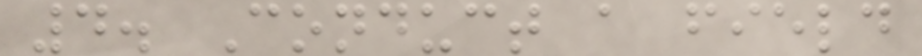4. Conduct a field
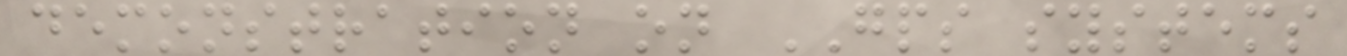demonstration on GPS systems
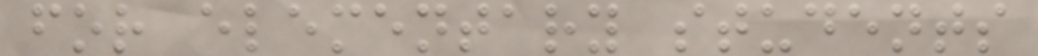for elementary students
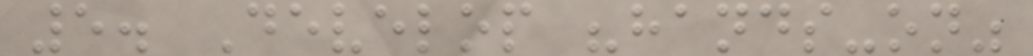5. Develop "hands-on"
